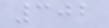302
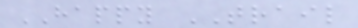HAPPY TRAIL
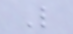L
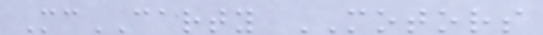McCARTY MOTORS
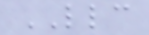LLC
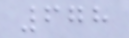678
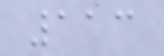113
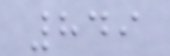849
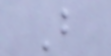B
